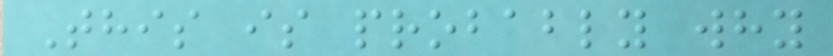This is probably why
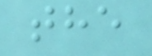the
